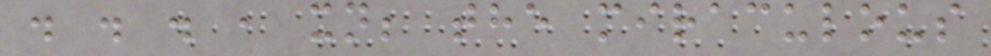. . . , xn; the miraculous
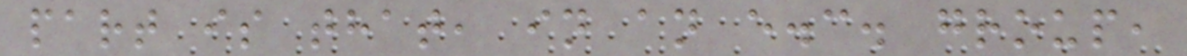part is that, in an e.c. group,
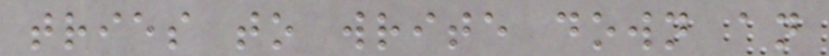tries to write down an
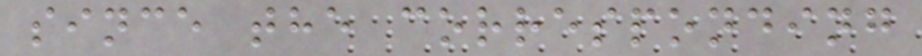since the corresponding
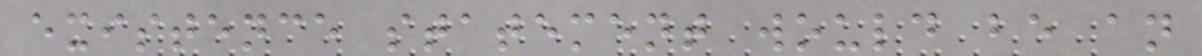existence statement would be an
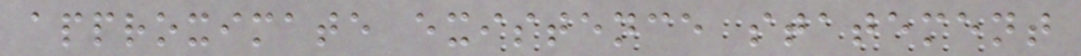approximate existence statement
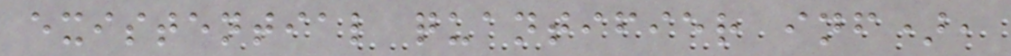existential quantifier inf),
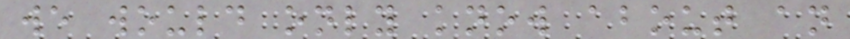we would only know about an
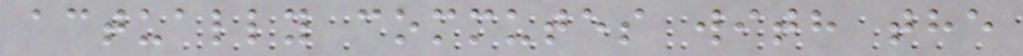actually commutes with the
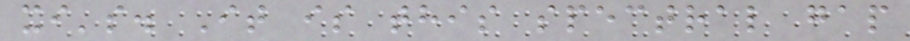xi's. It is this spectral gap
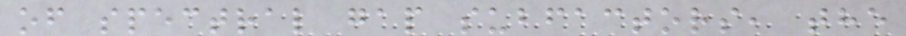of spectral gap subfactors, the
